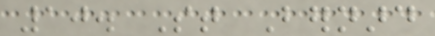10. St Bernard
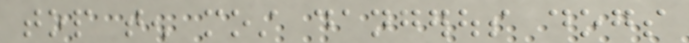top ten most dangerous dogs
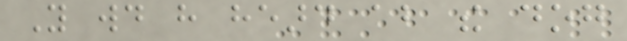You would have heard about the dog
